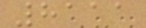8111
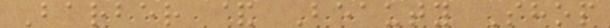Barber & Beauty Shop
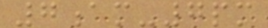7am-7pm
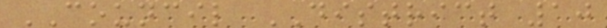COUNCIL DISTRICT 10
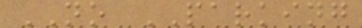NO PARKING
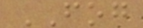FOG
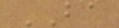BA
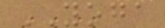YOGA
